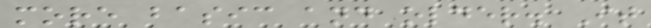more basic and older. It
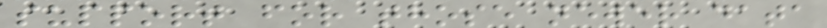support for those newer data
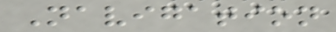Navigation
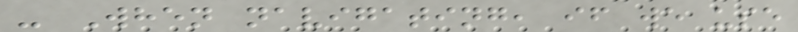- When navigating, if we use
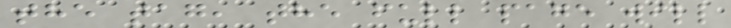the tag, the full page will
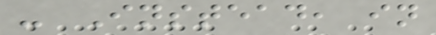- Instead, in
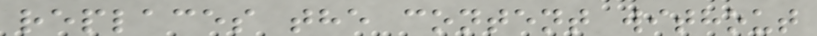replaces the content without
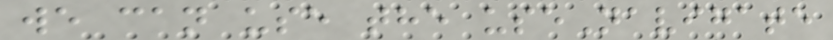we can use the useNavigate
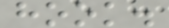hook.
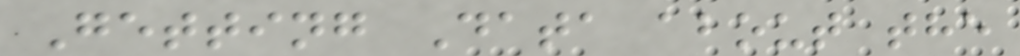Getting Data about the
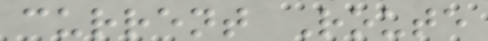current Route
